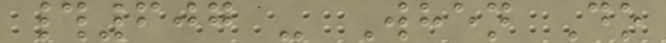#607 - When Do
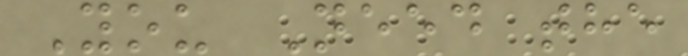You Need the
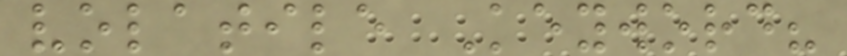volatile Keyword?
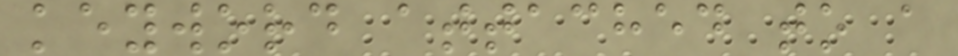keyword attached to a
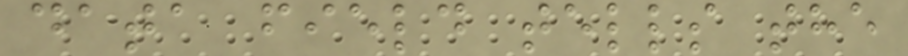data field tells the
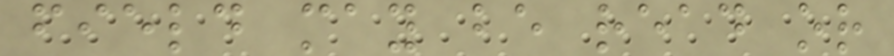field may be read or
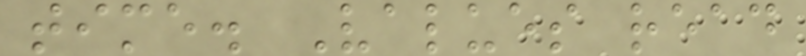time. Values read
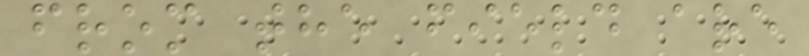from the field are
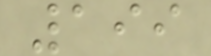199
